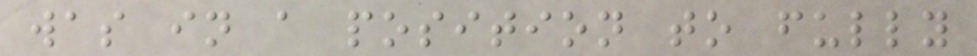was in a position to fully
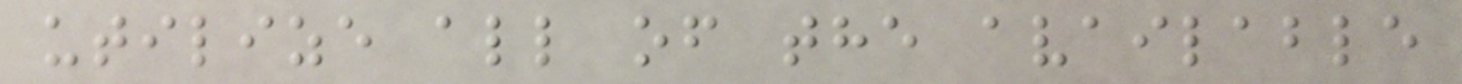utilize all of the available
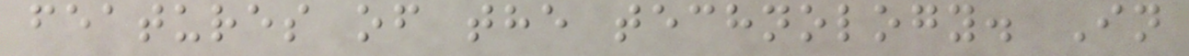features of the technology. In
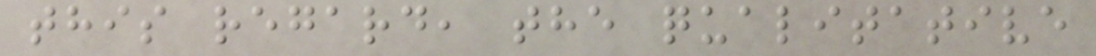this regard, the qualitative
